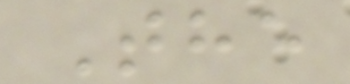The
